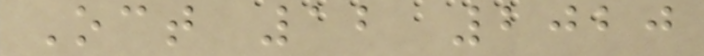Oct 12 2020
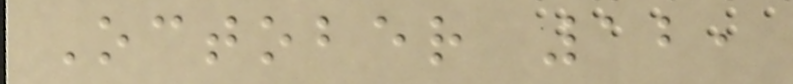October 12,
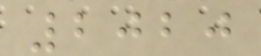2020
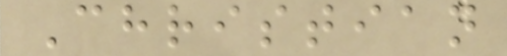Christian
